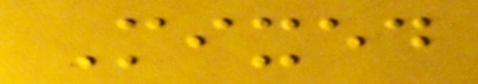Mixed
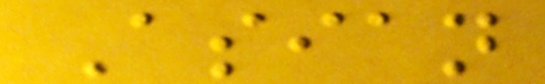Asian
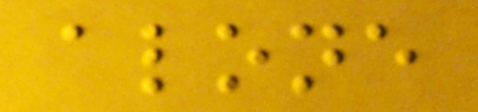alone
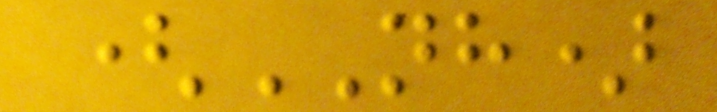(NH)
